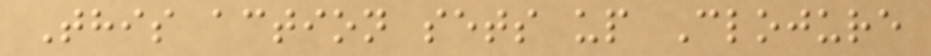This action sets up Clojure
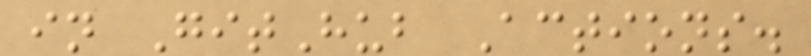in GitHub Actions.
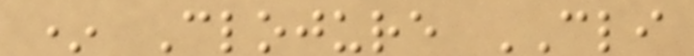* Clojure CLI
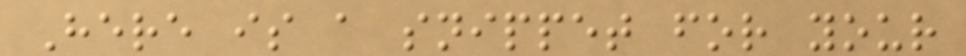Here is a snippet for your
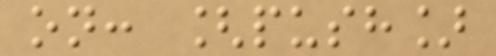on: [push]
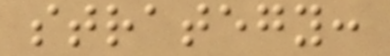strategy:
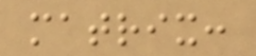matrix:
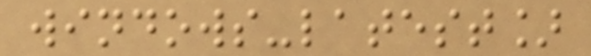windows-latest]
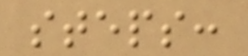steps:
